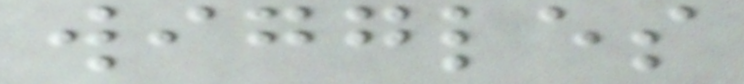wiggles
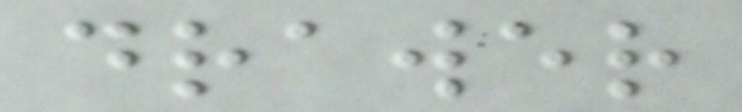drawer
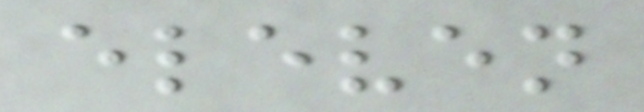eleven
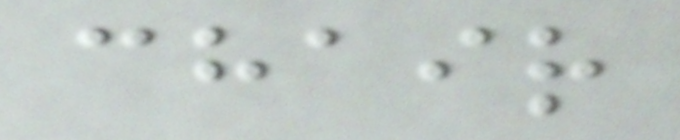chair
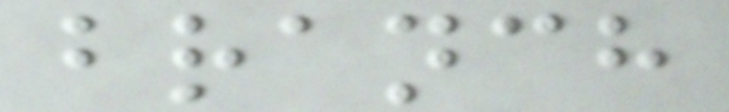branch
